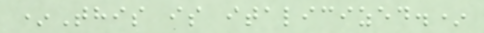*This is italicized.*
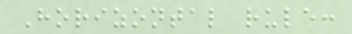Horizontal rule:
